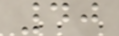40
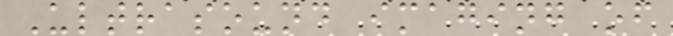Ultrasound imaging of
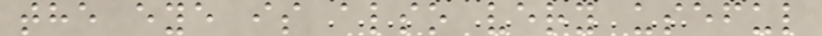the eye is also very useful
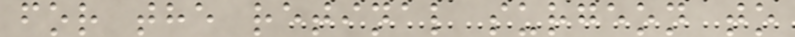for the retinal surgeon to
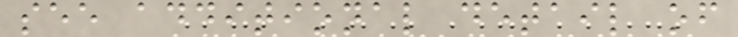see additional detail of
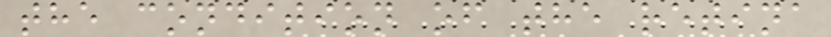the condition of the retina
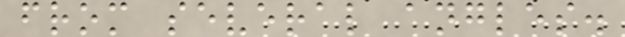from several angles.
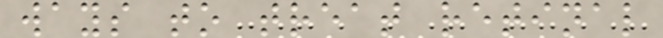ways to treat retinal
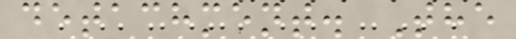detachment. The
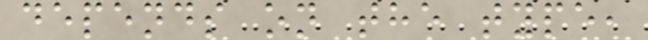depends on the type,
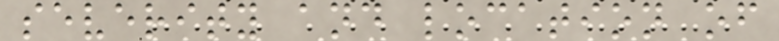severity and location of
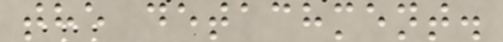the detachment.
